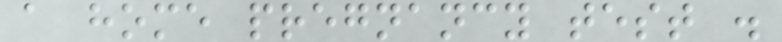a home pregnancy test .
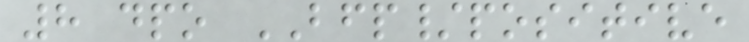8 dpo BFP/positive
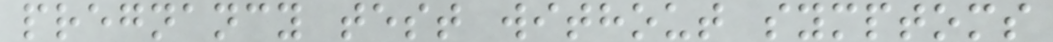pregnancy test without symptoms
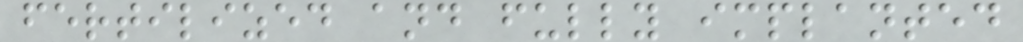fertilized and fully implanted
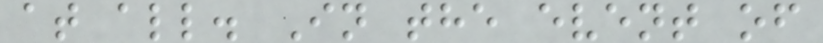at all. In the event of
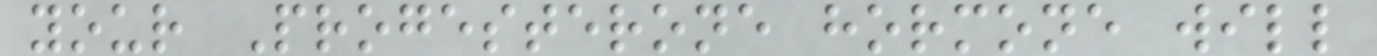your Progesterone hormone will
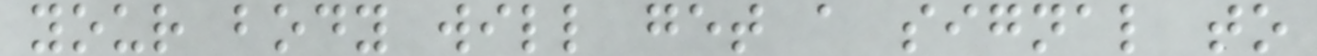your body will get a signal to
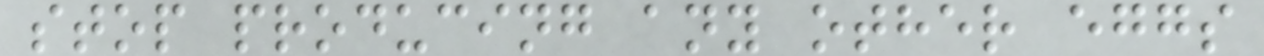stop producing any other eggs
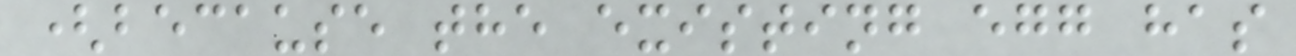(because the existing egg has
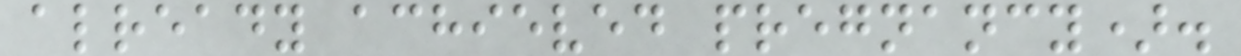already achieved pregnancy).
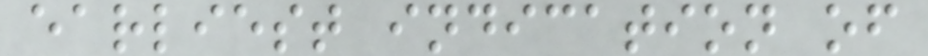earliest indication of
